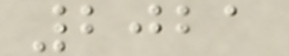2021
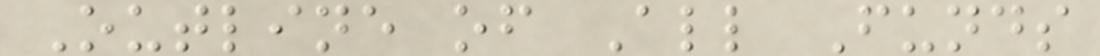Outline of All Funds
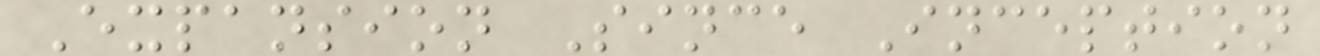Expansion Since Inception
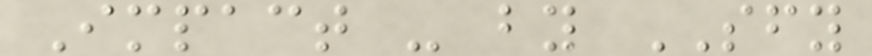Impact - by SFY
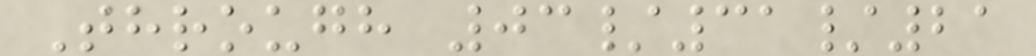Through 03/31/21
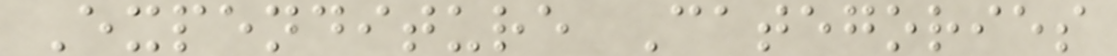Expenditure Categories
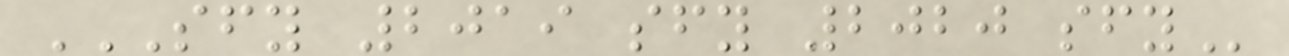SFY 2019 SFY 2020 SFY
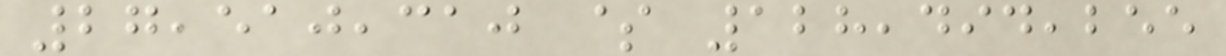27,510,310 $ 128,494,255
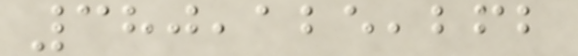380,125,262
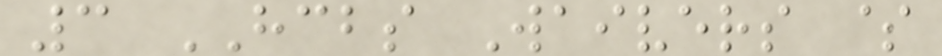3 HCBS Waivers $
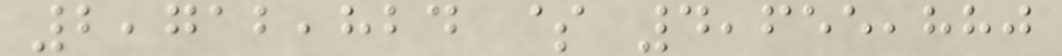2,712,824 $ 4,655,880
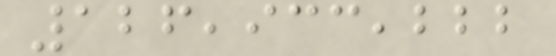126,933,222
